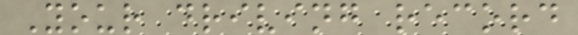Your driving record
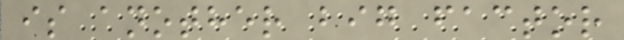is another big factor
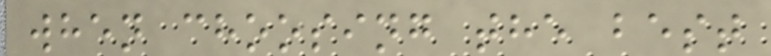when choosing the best
